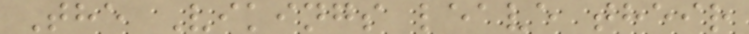The Vikings leave their
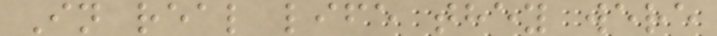In real life they were
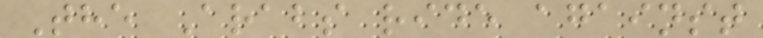The Arabs ride against
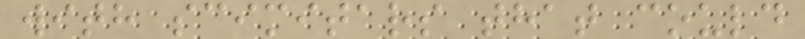with scimitars that could
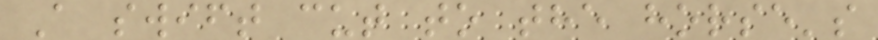A swift cut to the horse's
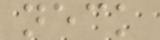neck
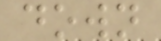down
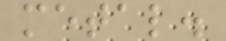metal.
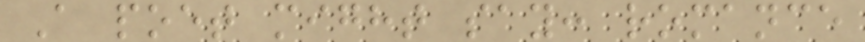A poet might say: romance
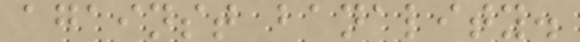against banality.
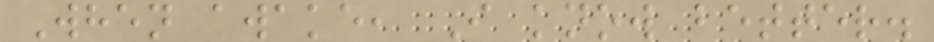When awake, I know better.
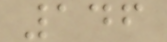146
